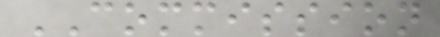COMMISSION
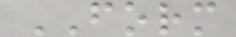FORM
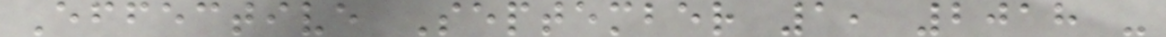Effective September 1, 2018 -
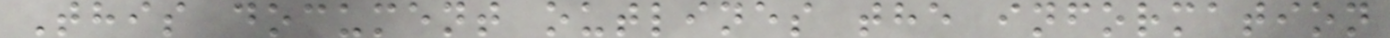This document outlines the information
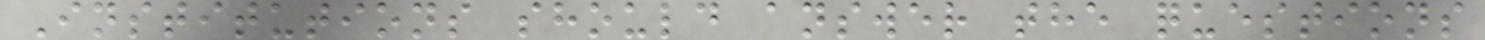Institutions should answer the questions
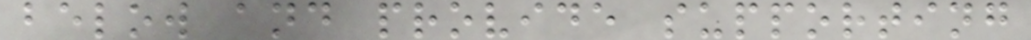below and provide supporting
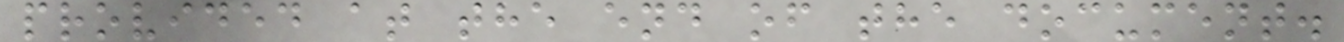provided at the end of the document.
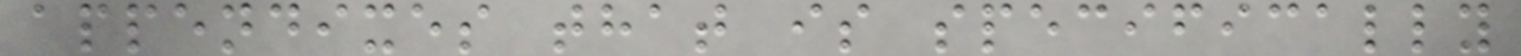appendixes that is specifically
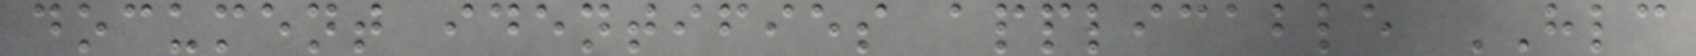document identifies applicable HLC
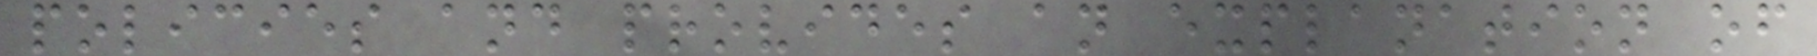policies and provides an explanation of
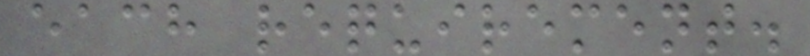each requirement.
